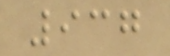937
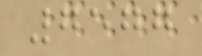7577
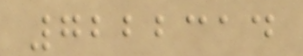7222314
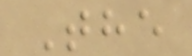The
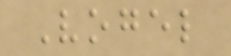Vogel
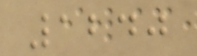1240
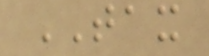TAX
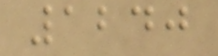1240
